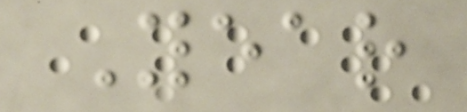Year
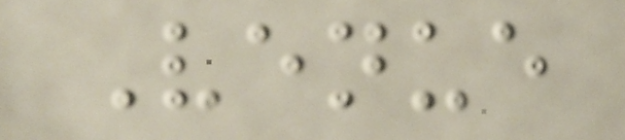Venue
